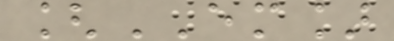[EM]
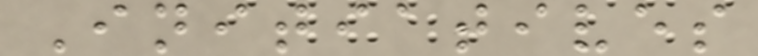Initiatives
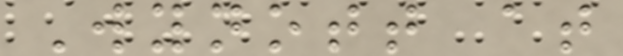Wynott at
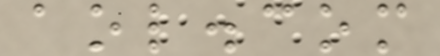aol.com
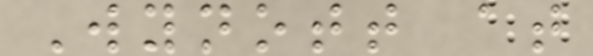Wynott at
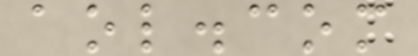aol.com
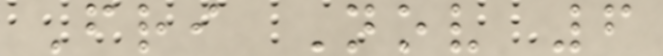Fri Nov 6
